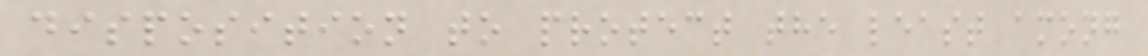disposition to protect the least among
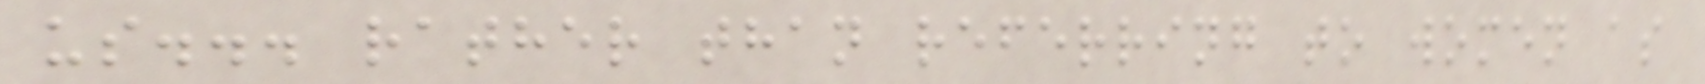us... rather than referring to women as
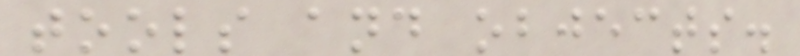tools and objects.
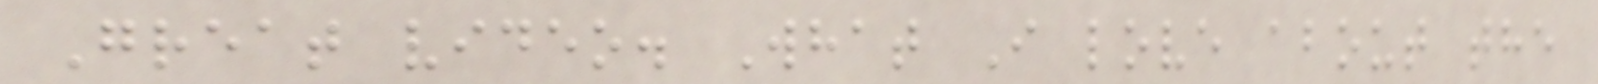Great video. What I love about the
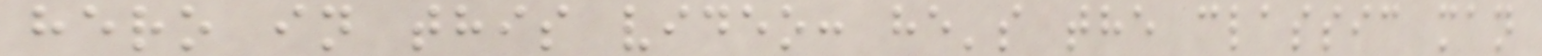hero in this video: he's the classic man
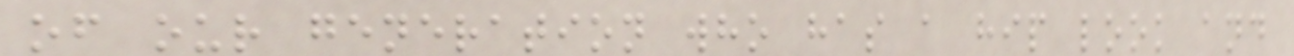of our generation who has a hip look and
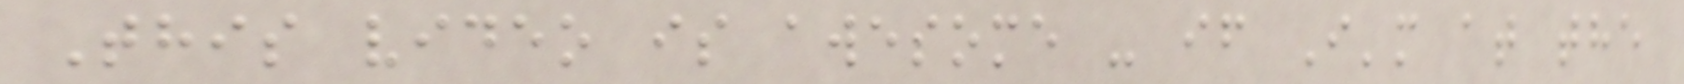This video is awesome - if I'm at the
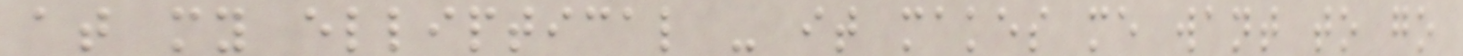at my elliptical - it makes me want to go
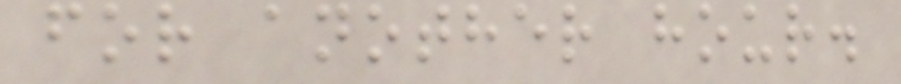for another hour.
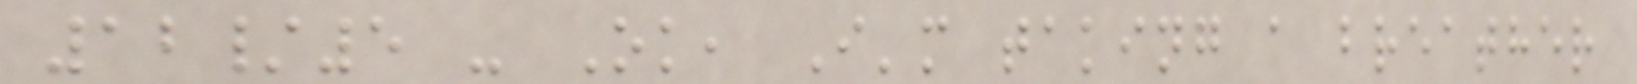12/5 - Ok, I'm taking a breather
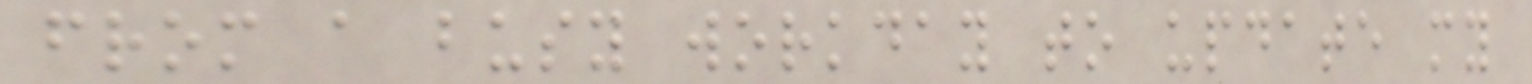from a busy workday to update my
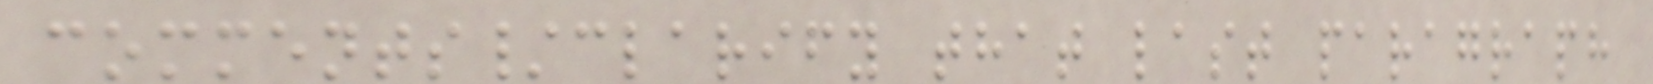comments/clarify that last paragraph
